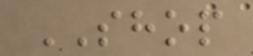SHOP
